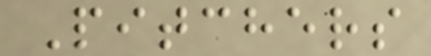Pitchers
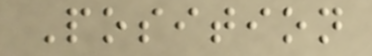Position
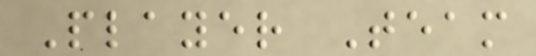Player Team
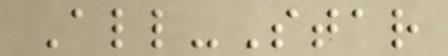All-Star
